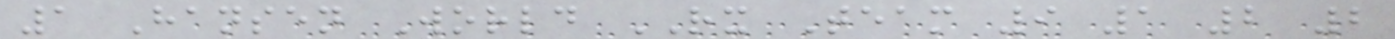1 Hansen World RX Team 9 1 2 2
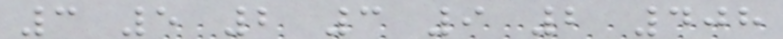3 5 2 3 9 2 408
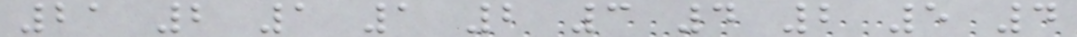21 2 1 1 2 3 4 2 5 4
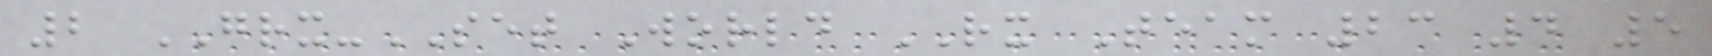2 GRX-SET World RX Team 23 4 5
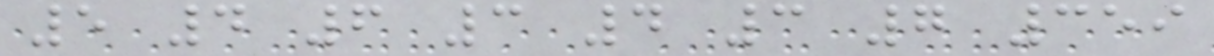5 4 6 3 4 3 7 359
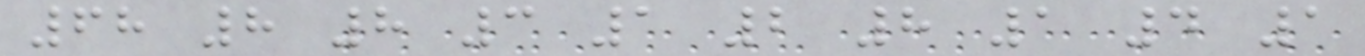68 8 8 3 1 2 8 1 4 1
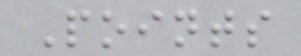Points
